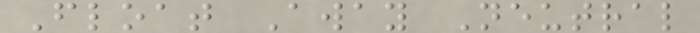Float Away Neutral
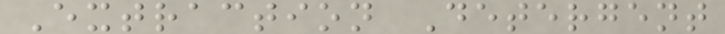Extraction Detergent
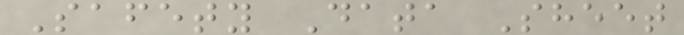Safety Data Sheet
